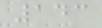143
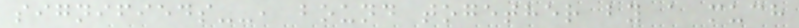signifieds--, bound together by a much
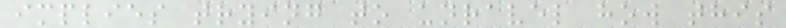implies trying to unravel how this
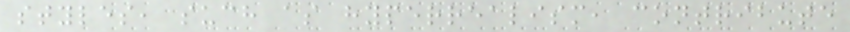styles, such as hyperrealism, contribute
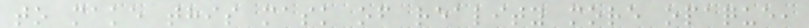to make this mask of reality more opaque,
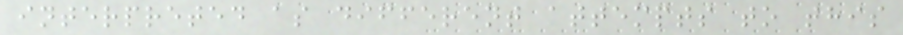interpreted as different attempts to this
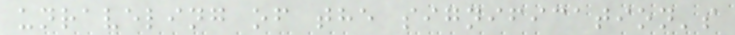unraveling of the signification's
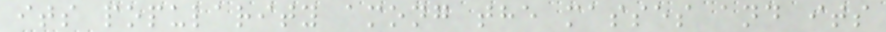its popularity among the masses and its
